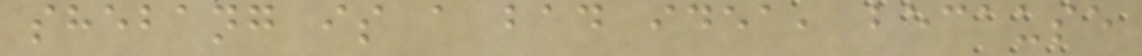shebang is a bad idea, because
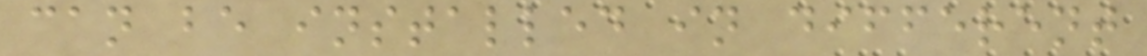can be installed in different
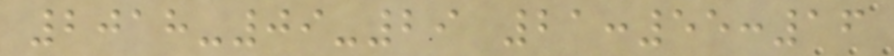2018-09-29 21:55:16
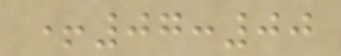+07:00
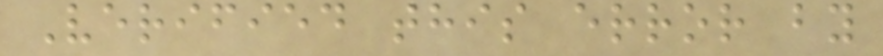Verified this error by
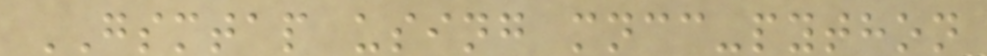GSMTAP using mncc-python
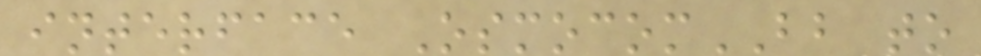interface OsmocomBB to
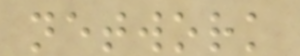network
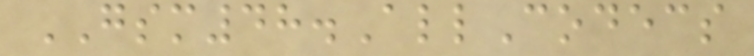GSM48.AllCodecs
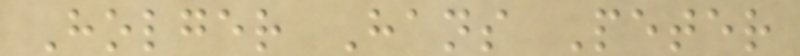Holger Hans Peter
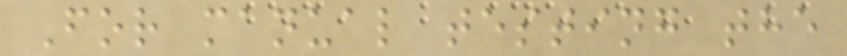For manual testing the
